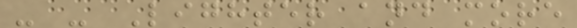- - Lighter and more
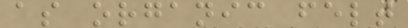as organic felt
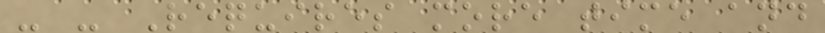- - Requires more time and
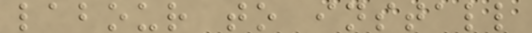labour to install
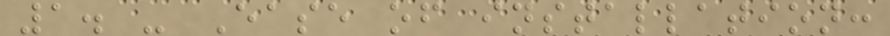1. - Ease of installation:
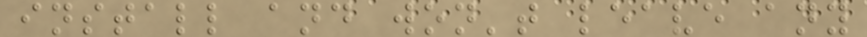install and won't leave any
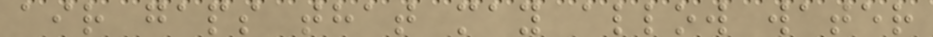air gaps that may allow water
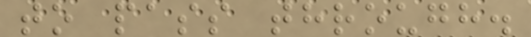to pass through.
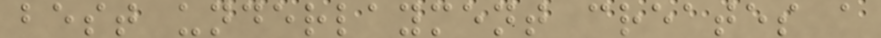best underlayment creates a
